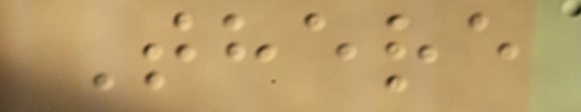There
